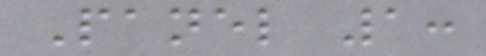Panel 1:
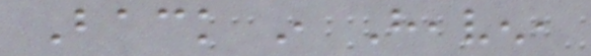Back in Heaven,
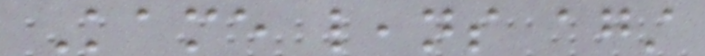Kame leans against
